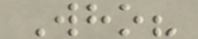Who?
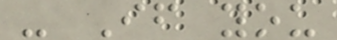- If you
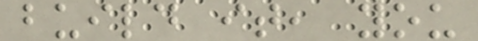build it, you
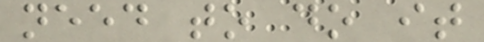need to do it
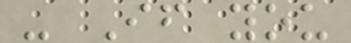- If you
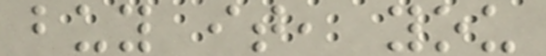buy it, you
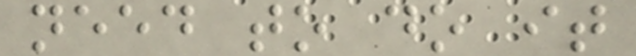need to do it
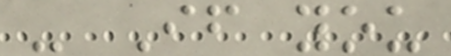- If you
